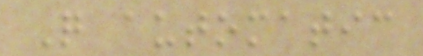Q automatic
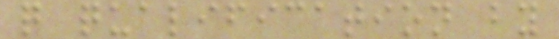q qualification by
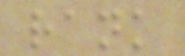rank
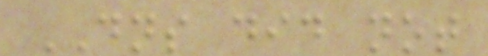DNS did not
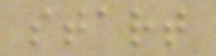start
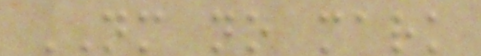NM no mark
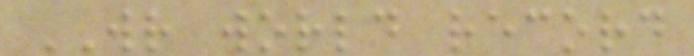WR world record
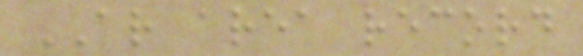AR area record
